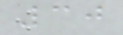30
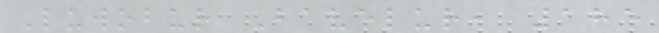Luwobur Bavelur, 185
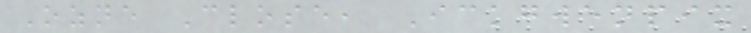Ozne Close, Ickgwenpix
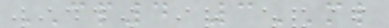CP4 3ML
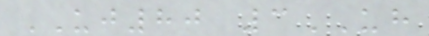UJ80 3UH
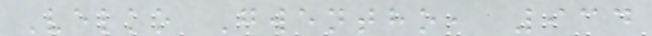Velko Gwentho, 934
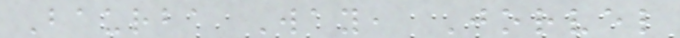Baurba Way, Jorvel
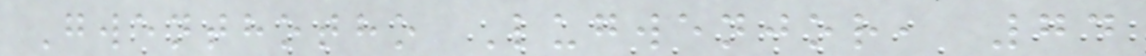Gwenthotho Lugwenjor, 74
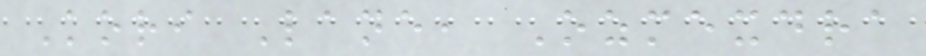Kori Lane, Ozmexdra
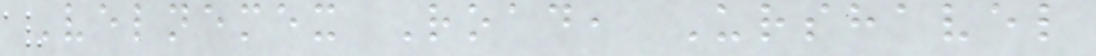Velnemex Road, Urshavel
